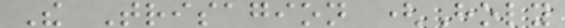The Trisagion (Holy
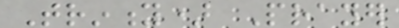Trinity) Prayer
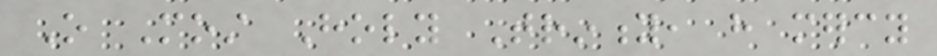O Most Holy Trinity, have mercy
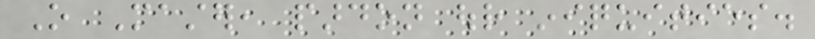O Master, pardon our iniquities.
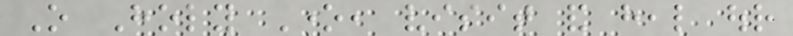O Holy One, visit and heal our
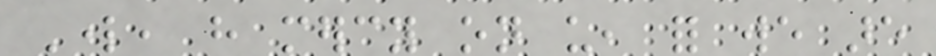Lord, have mercy on us, for we are
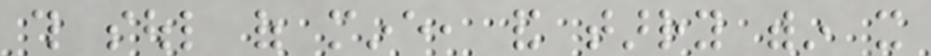this soul of mine, and tarry within it
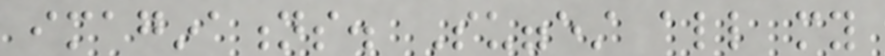imaginations. Suggest all my
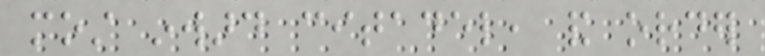most inward citadel, and order
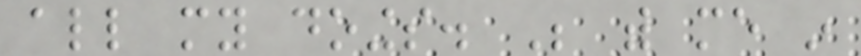all my doings. Be with me in
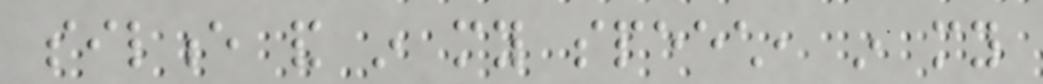silence and in my speech, in my
